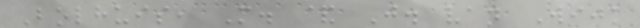Bolhuis, M. & J. van Wijk
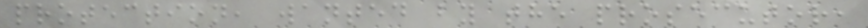protection, wanted by the prosecutor,
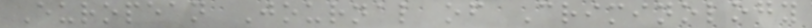European Journal of Criminology
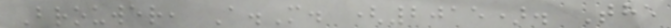Brouwer, A.M. (2015). The
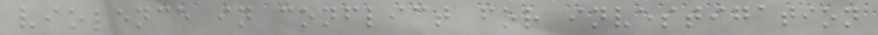violence in conflict for investigation
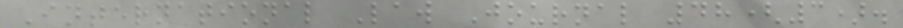International Law Journal 48(3).
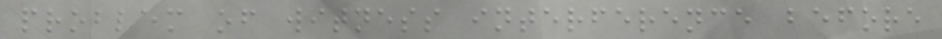problem of witness interference before
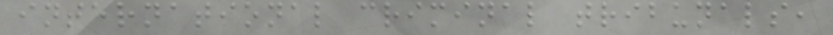international criminal tribunals,
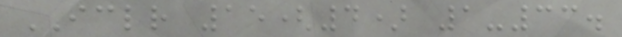ICLR 15(4) 1-33.
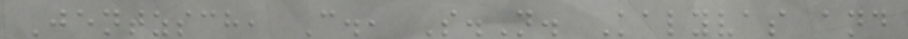Jentzsch, C., S.N. Kalyvas and
